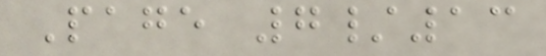Page 7/13
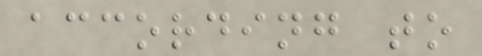according to
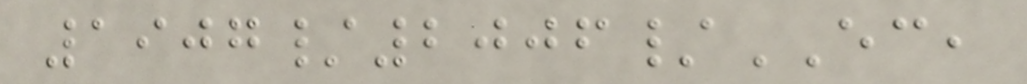1907/2006/EC,
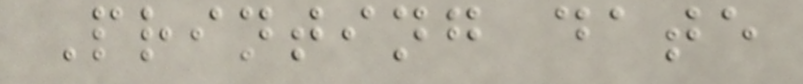Printing date
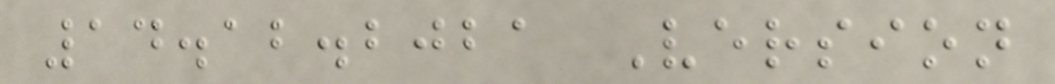14.12.2021 Version
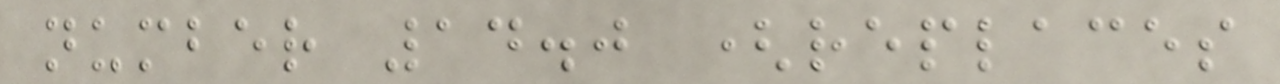number 14.0 (replaces
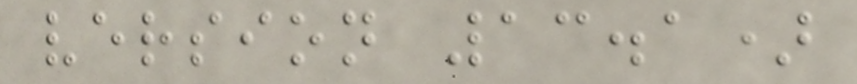version 13.1)
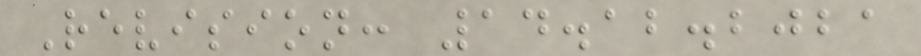Revision: 14.12.2021
